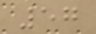57
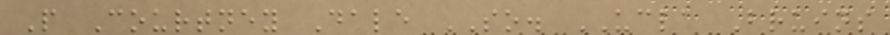P Courtney Dale SO. UCLA Bruins
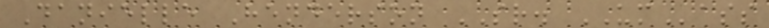Danielle Henderson SR. UMass
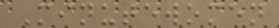Minutewomen
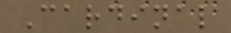Cardinal
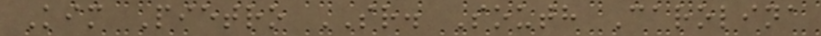Kim Pietro SR. South Carolina
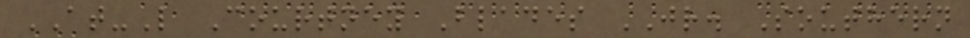AT-L Courtney Blades JR. Southern
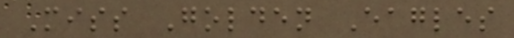Miss Golden Eagles
